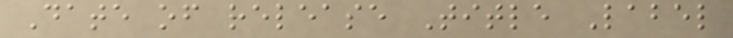Date of release Title Label
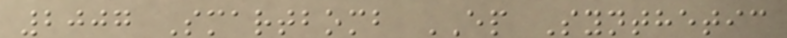2007 Smartbomb EP Synthetic
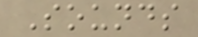Sounds
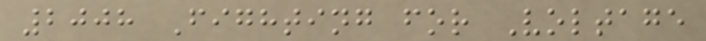2008 Fighting for Voltage
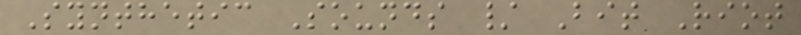Synthetic Sounds / Bit Riot
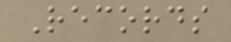Records
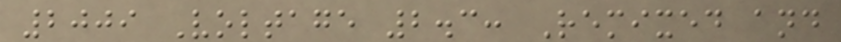2009 Voltage 2.3: Remixed and
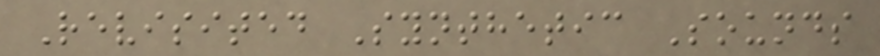Revisited Synthetic Sounds
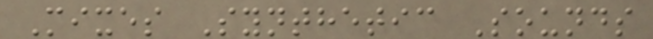Mixes Synthetic Sounds
